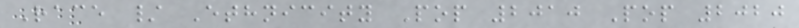Race / Ethnicity Pop 2010 Pop 2020
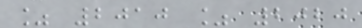% 2010 % 2020
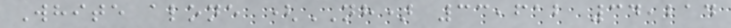White alone (NH) 33,612 34,214
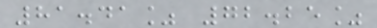81.41% 72.25%
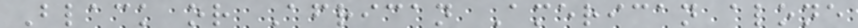Black or African American alone
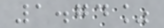1.74%
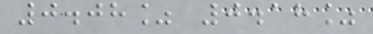0.08% 0.18%
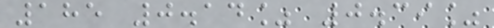185 0.14% 0.39%
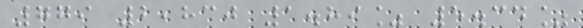779 2,830 1.89% 5.34%
